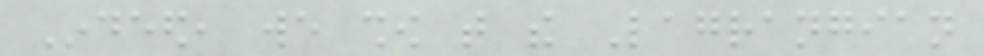Indeed, we show that the Lagrangian
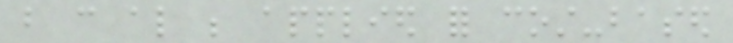but can also be applied for cost-based
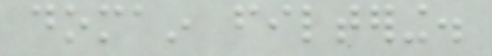domain filtering.
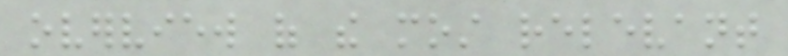overview of the most relevant
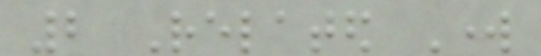2 Related Work
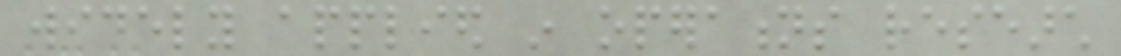widely applied in operations research
